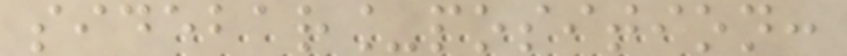sidebar_position:
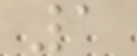1
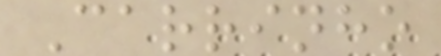Carrinho
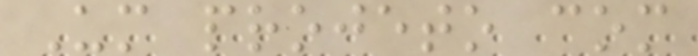Um projeto com
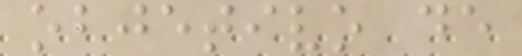objetivo de
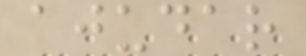ajudar
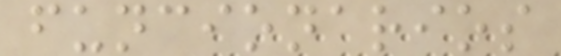funcionarios
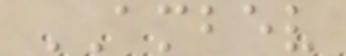AMBEV
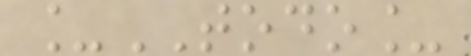_TODO_
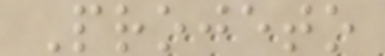Projeto
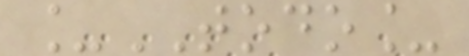_TODO_
